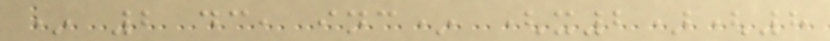* 2 dc, inc* (x2)(8
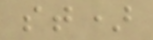st)
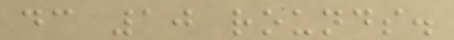dc 10 rounds.
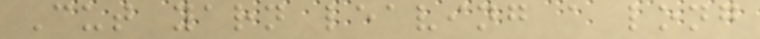Cut yarn leaving a long
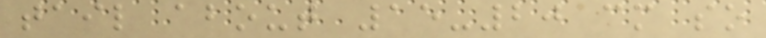tail about 15-20 cm so
